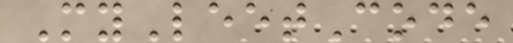MyLeetCode
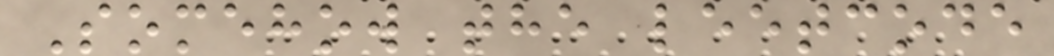Somehow the leetcode
